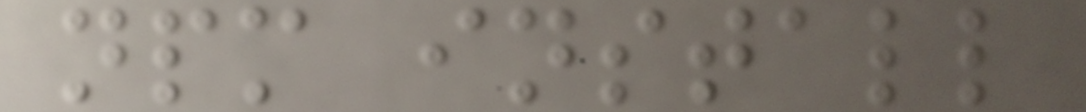npm install
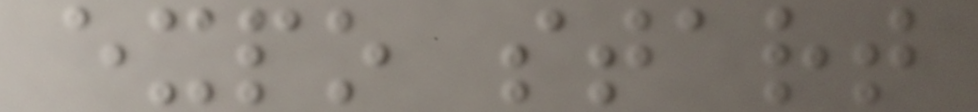expo start
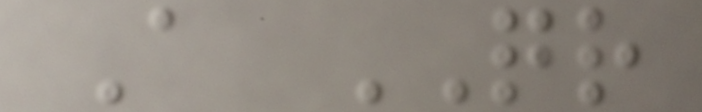A QR
